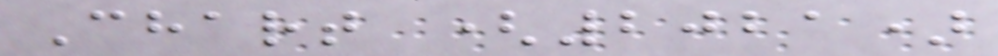Chart (2021)
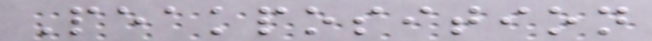Peakposition
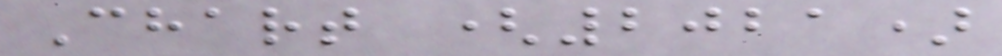Chart (2021)
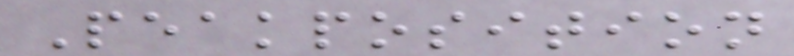Peakposition
